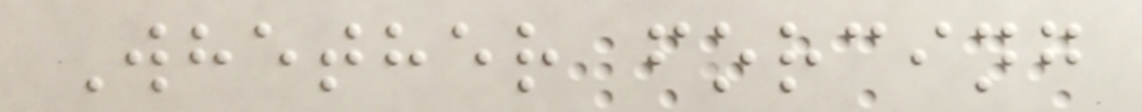Whether forcing
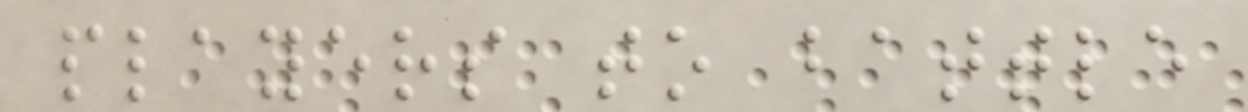players to battle
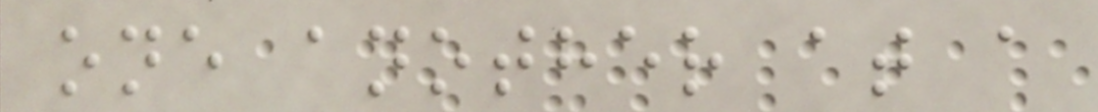one another at a
